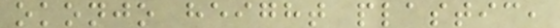okonjo height plastic,
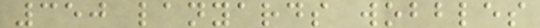350 lanyards wobbles
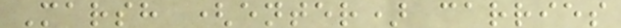Marsh (enter) carries
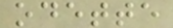odette
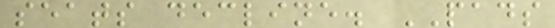seats decline. PADS
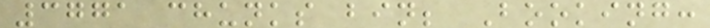3771 chunks bin; Booking:
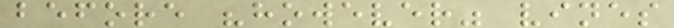before "however" vines
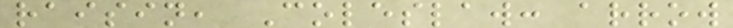raisin, Coleslaw: arrow
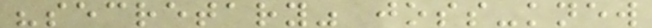"secretary" joss-knew
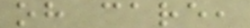oh care,
